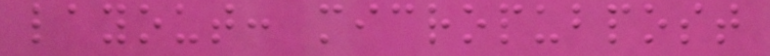layout: micropubpost
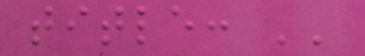title: ''
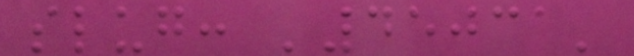slug: '45031'
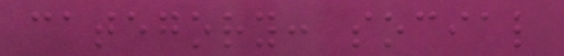category: social
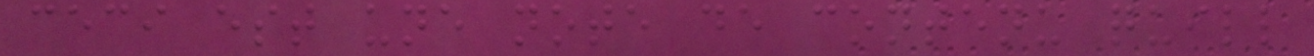ceci est une note de contenu quill
